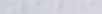129
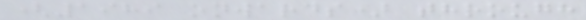(1989 onwards) through
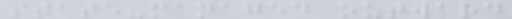state-managed outward
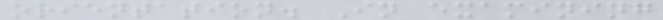orientation. In examining
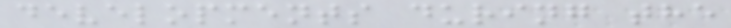developments during the
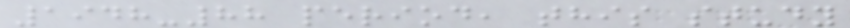1948-88 period, this study
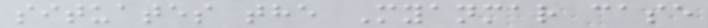situates the Myanmar case
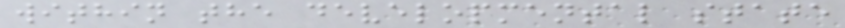within the developmental state
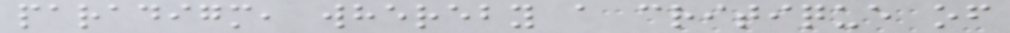paradigm, whereby a critique of
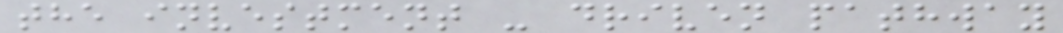the investment - driven pathway
